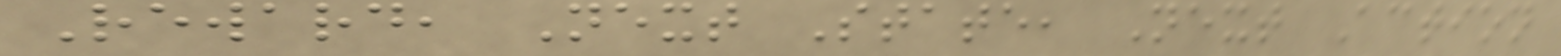Reward, Next State, Next Action
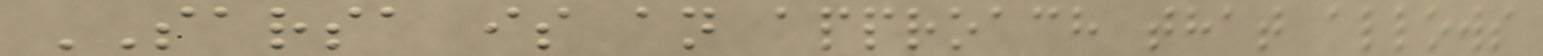SARSA is an approach that allows
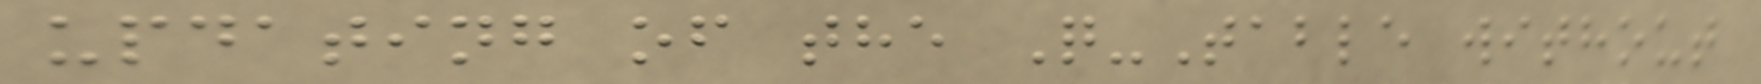updating of the Q-Table without
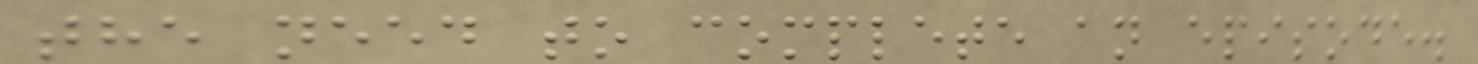the need to complete an episode.
